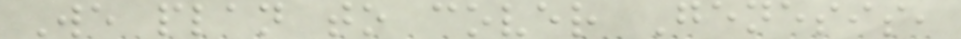We plan to cover Genesis,
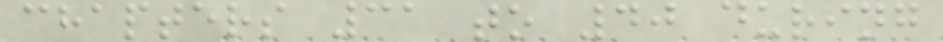chapters 31 to 40 during
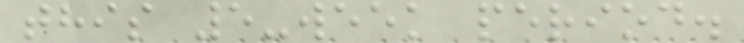this 5-week period.
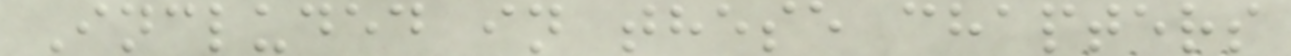Included in these chapters
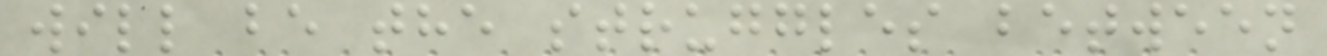will be the struggles between
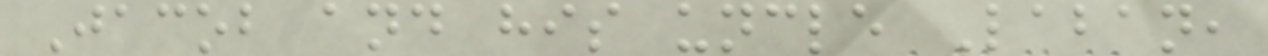Jacob and his uncle Laban,
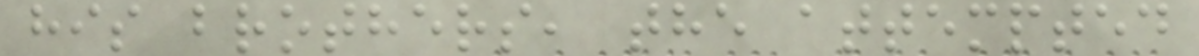his brothers, the attempted
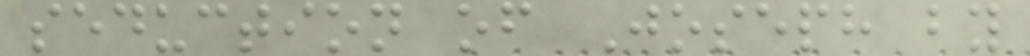seduction of Joseph by
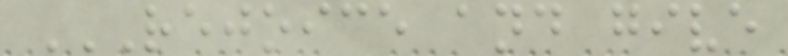REJOICE AND GIVE
